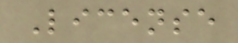License
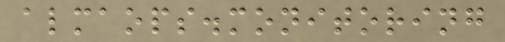almaops.monitoring
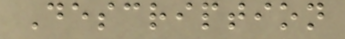Description
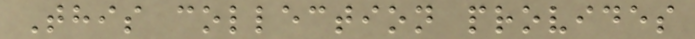This collection provides
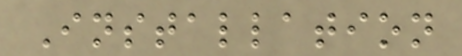Installation
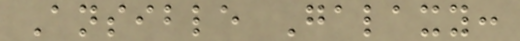Ansible Galaxy:
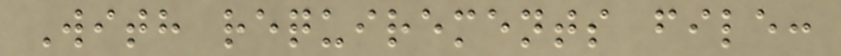With requirements file:
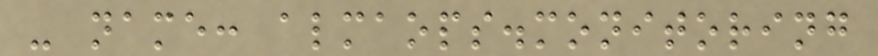- name: almaops.monitoring
